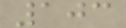103
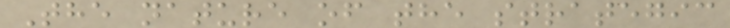The nature of the strategic
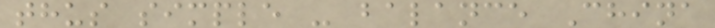thus simple - balance China
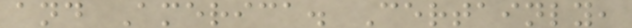and America. Certainly,
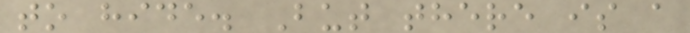to hide. But there is a
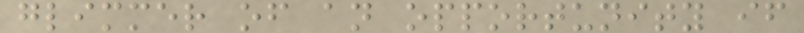glimmer of an opportunity if
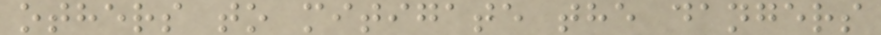others to mitigate the dangers
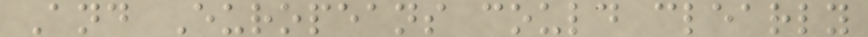And Europeans could clearly
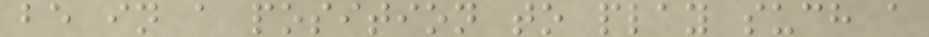be in a position to play such a
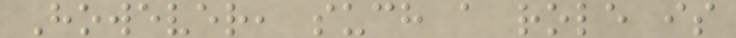However, such a role is
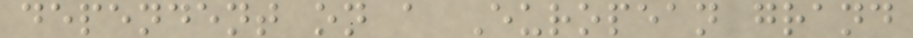dependent on a European grand
